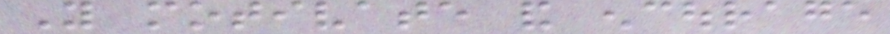You motivate and encourage
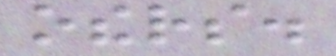others.
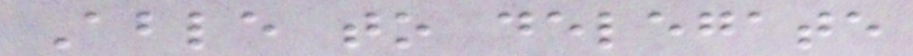Able to delegate
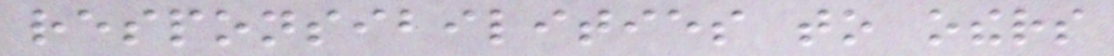responsibilities to others
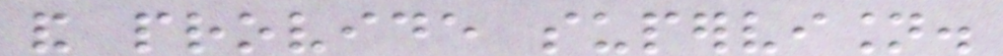and provide supervision.
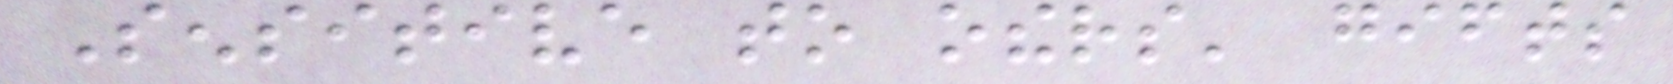Sensitive to others' gifts
